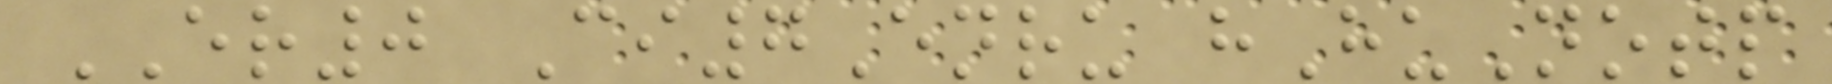ER0 Ci7Enru hHuNotp
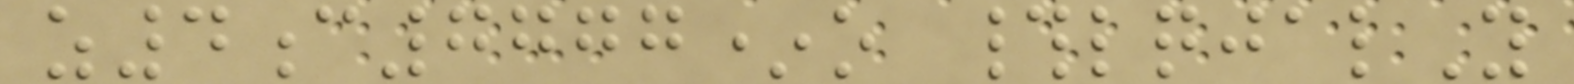z4c7777*o #lqjalY
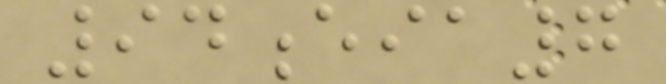94eia7
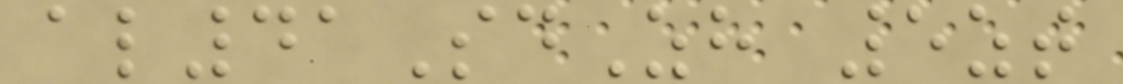al41SdZh 5zt
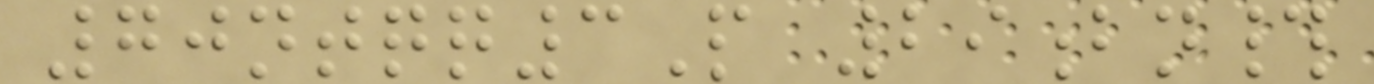70ntqq3P 29bn#
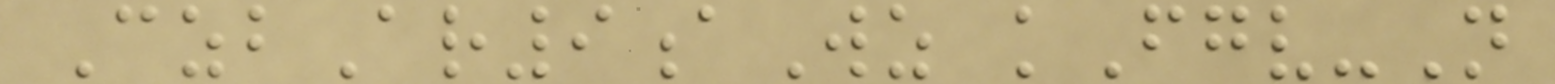CzbAr9aWz kFgv-N
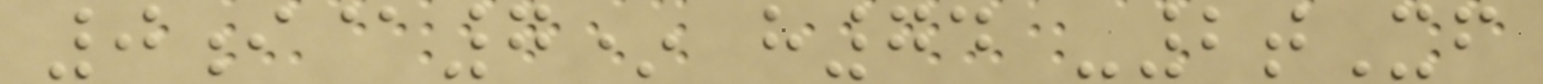0i@7* h74 -2tXf
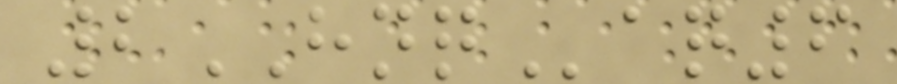2HNQaq6
